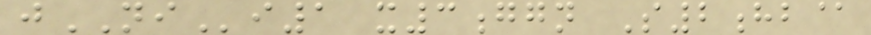jNIi1 x3ggn S2hb@
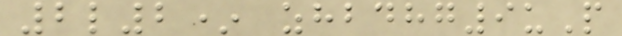2l2* zhbdhg9uP
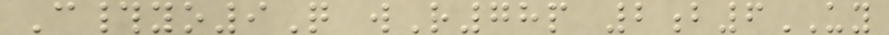C#yo9Q wR78p 2b6UY
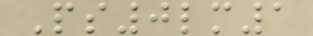Ps0lm1
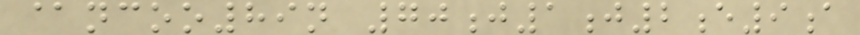@ncoo89n 70j1j2e9a
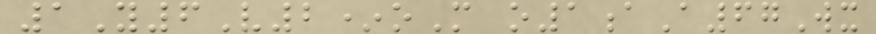1Y6V2*oM o1aA67Wx
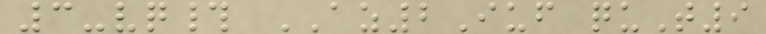3-vq# AZ2Iuf quT9
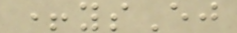+ysEj
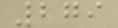279
